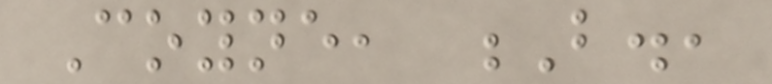Coyne, B.,
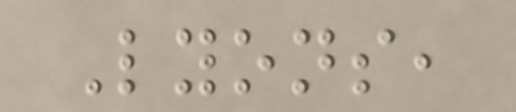Lyons,
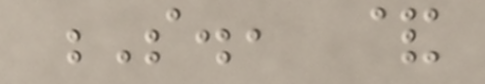S., &
